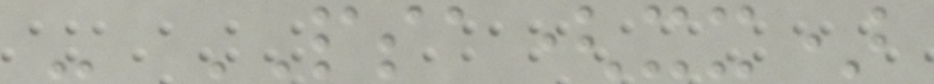- PSA(xx)
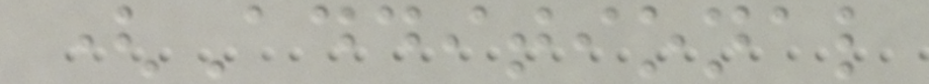(Additional
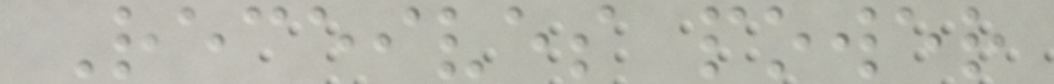Receives power
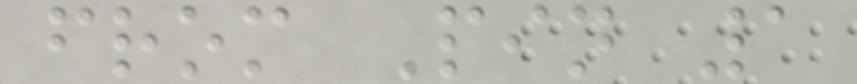from Pin 1
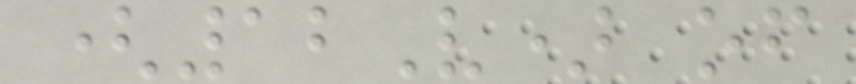(12V) of
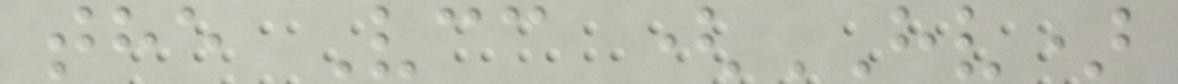the Vcc (HV)
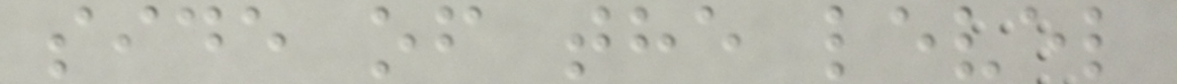side of the level
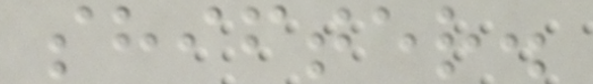shifter.
